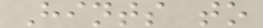Hints to
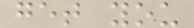get you
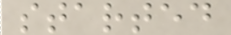started
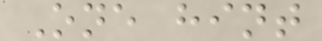One hint
